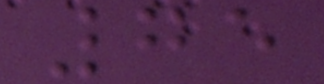75
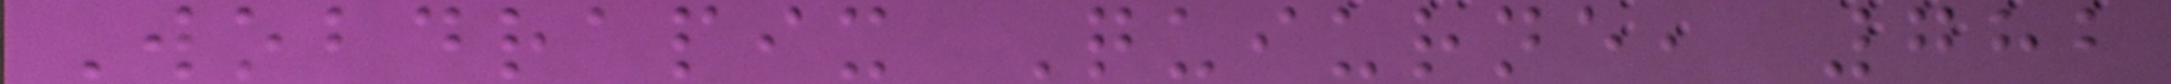Wobdrapix Quiurne, 782
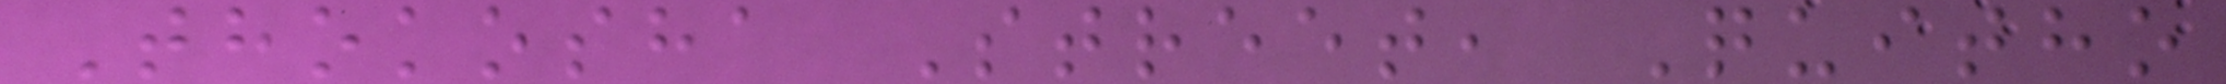Thokosha Street, Quitho
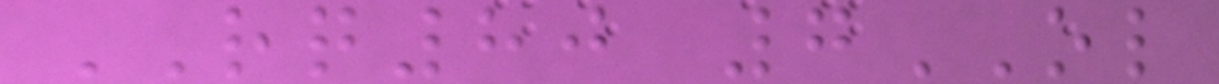RQ80 7OL
